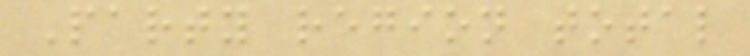Party region total
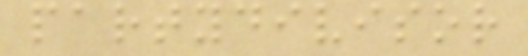partydivisor
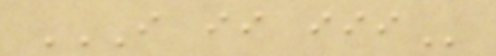I II III
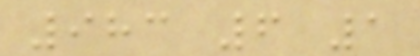983 6 1
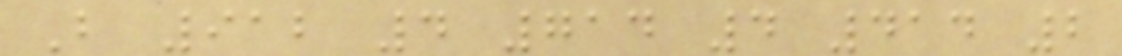B 912 4 714 4 414 2
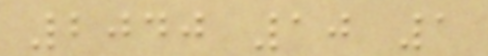2040 10 1
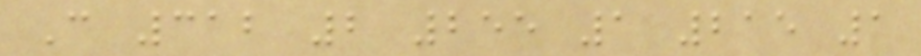C 312 2 255 1 215 1
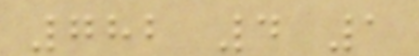782 4 1
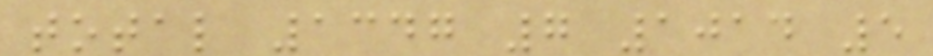total 1347 7 1014 5
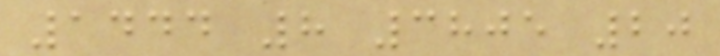1444 8 3805 20
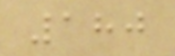180
